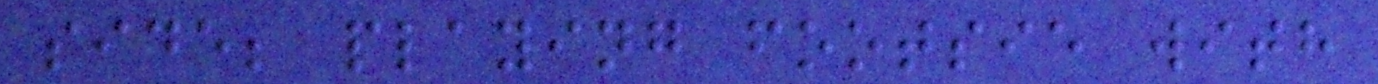side; playing footsie with
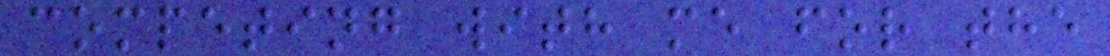competing with me for the
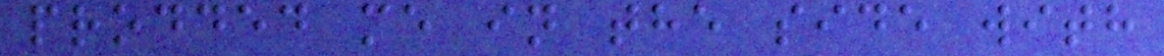prodded me in the side with
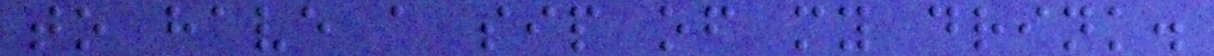to have a sip of my drink.
